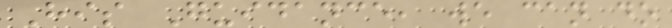His Guidance, we can do
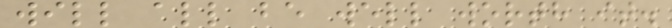will all be well worth it.
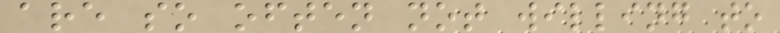are so often not willing to
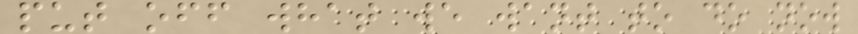put off what we want to do now
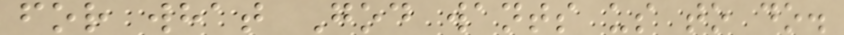for what God wants us to do.
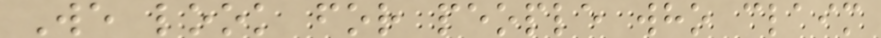We look for people who claim
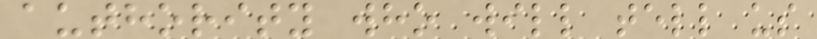authority who will tell us
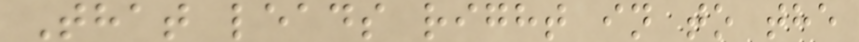That leads right in to the
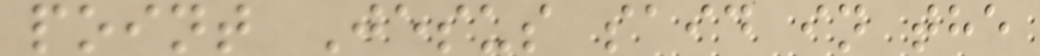point Jesus said in the
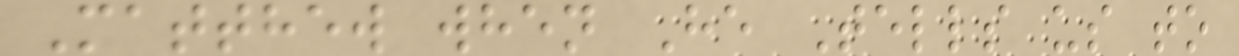Matthew when He Tells us to
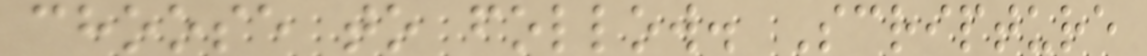choose to follow. Scripture
